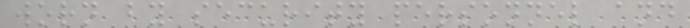worn by security personnel and
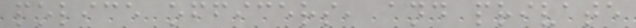police officers, and private
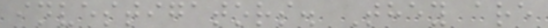investigators. They are
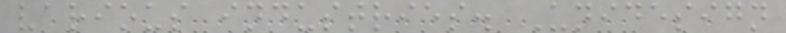various industries. Unidesign
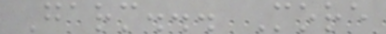Garm... More
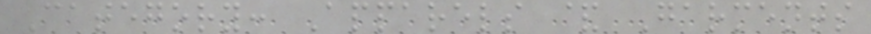Category: Apparels & Garments
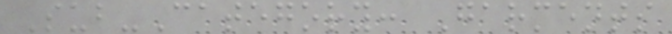Sub-Category: Garments
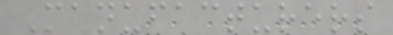Manufacturers
